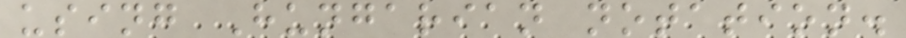using Hungarian notation.
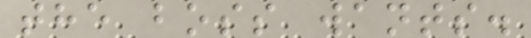the boss wants.
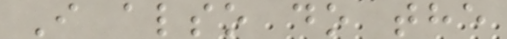I also do the
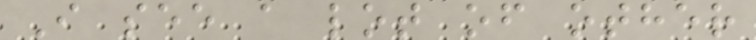I see a lot of other
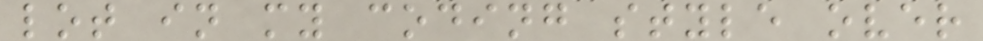lot in my coding style over
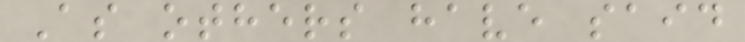As others have said
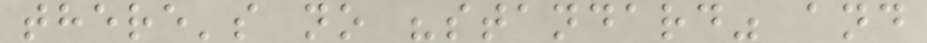there's no "standard" and
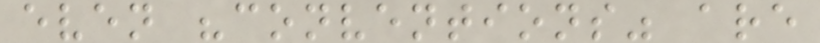even "conventions" are
